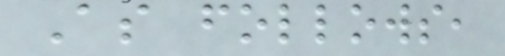As follows,
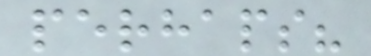perhaps?
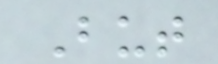But
